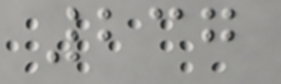237
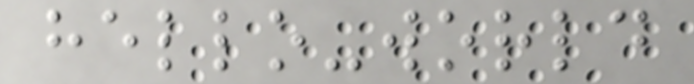hello-world
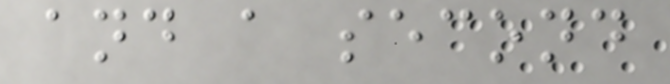and a second
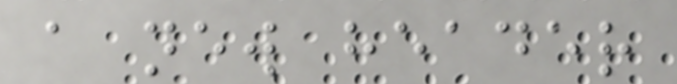a new header
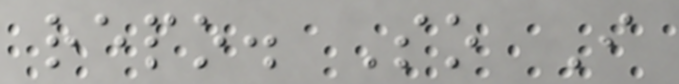repo. So I
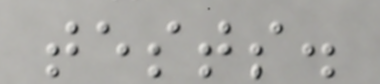tests.
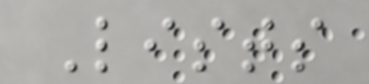Lists
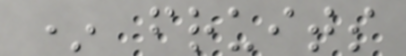* fruits
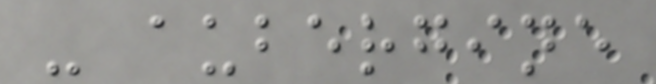- aubergine
